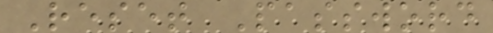Reset Password
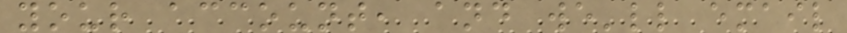your account, and we'll email
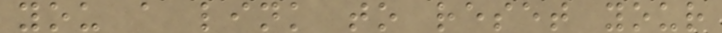you a link to reset your
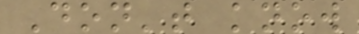Don't know
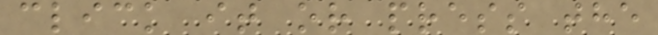click it or press the
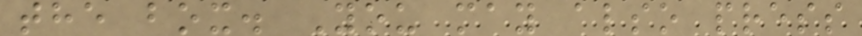the box. You may also press
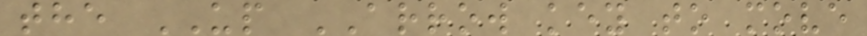the UP ARROW key to move
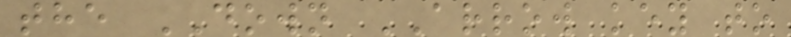the DOWN ARROW key to
